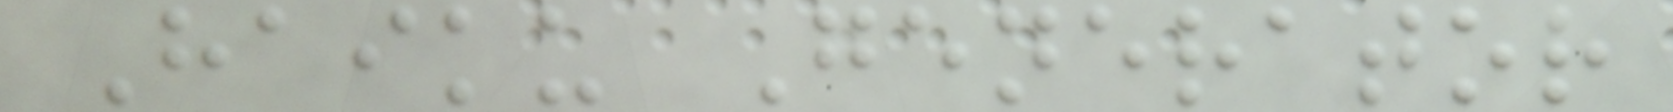Haiku Generator
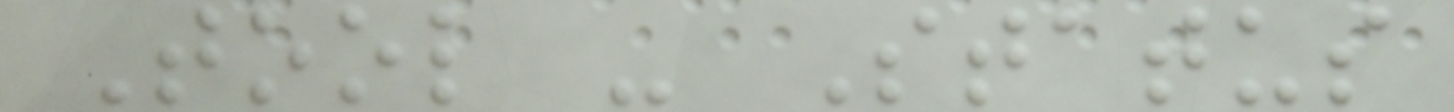Tool - Status
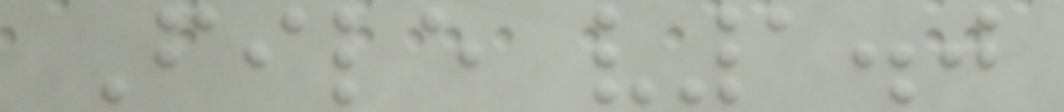File v1.0
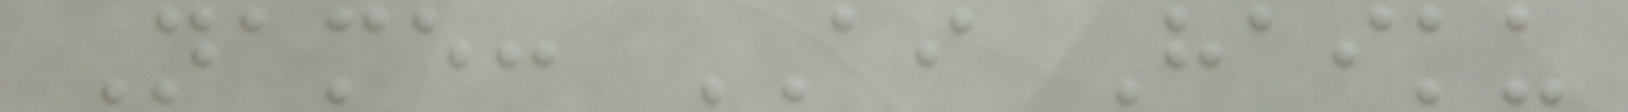Name: AI Haiku
